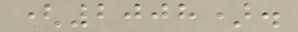(2008).
